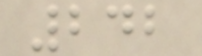242
